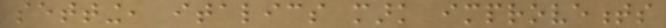setting, italics mark improvements
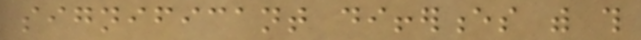significant differences with this
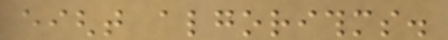eight algorithms.
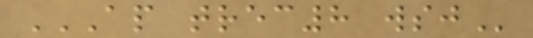AP TREC8 WSJ
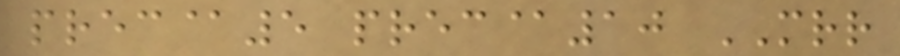prec@5 prec@10 MRR
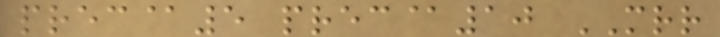prec@5 prec@10 MRR
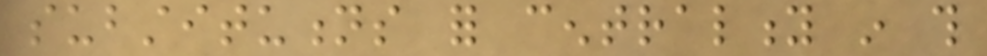substitutions for centrality in this
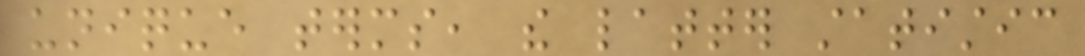unique terms, the latter statistic
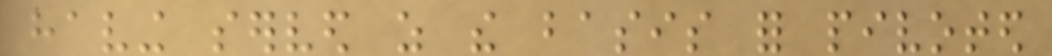having served as the basis for pivoted
